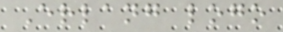Erlang logo
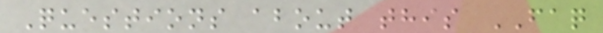Questions about this FAQ
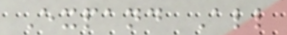Expand All
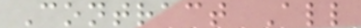Contract All
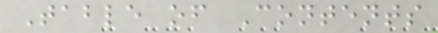Table of Contents
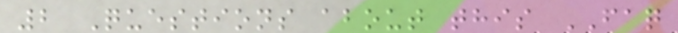2 Questions about this FAQ
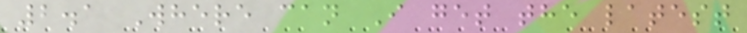2.1 Where can I get the latest
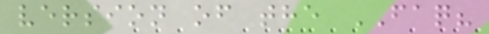version of the FAQ?
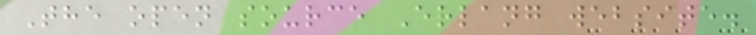The open source Erlang website.
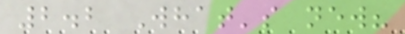2.2 What's new?
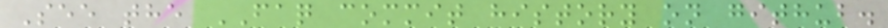See the FAQ commit history on github.
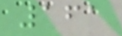161
